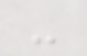-
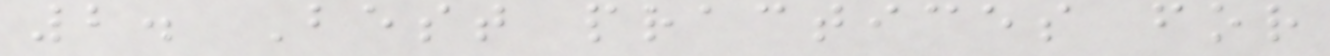2. Best practices for
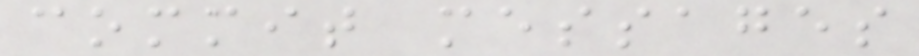commit messages
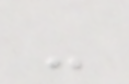-
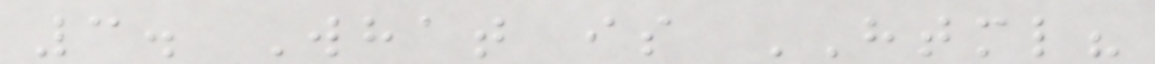3. What is HTML?
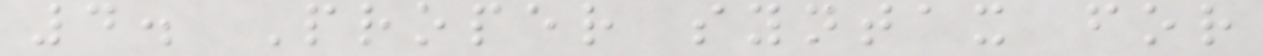4. Proper syntax for
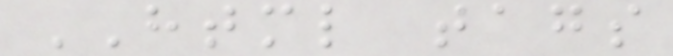HTML tags
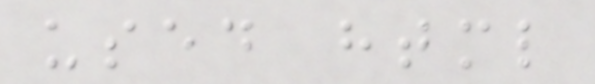used html
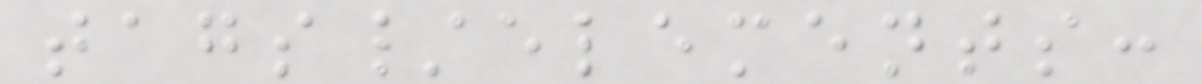tags/elements:
